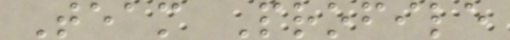Team Profile
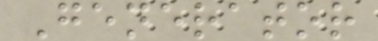Generator
